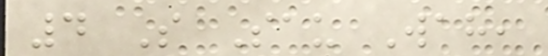4 So Sau Wah,
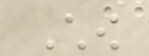Chow
